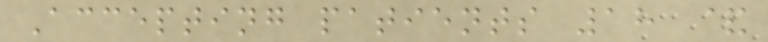Accepting patients 18 &
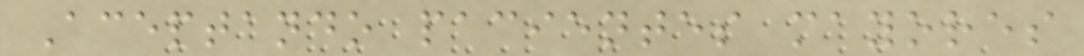Aceptando pacientes mayores
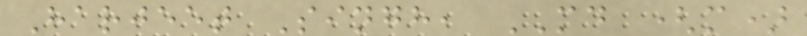Harjeet Singh, MD (m)
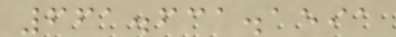661.631.1591
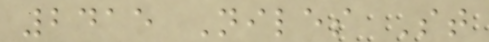2415 Niles St
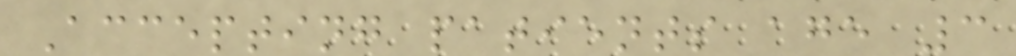Accepting patients age 3
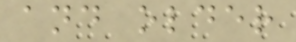and older
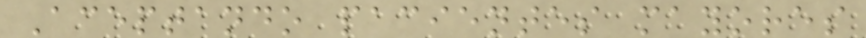Aceptando pacientes mayores
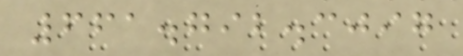661.792.3097
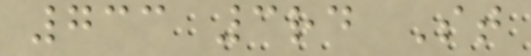733 3rd St
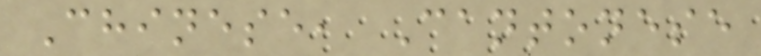Chinese, Cantonese
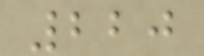220
